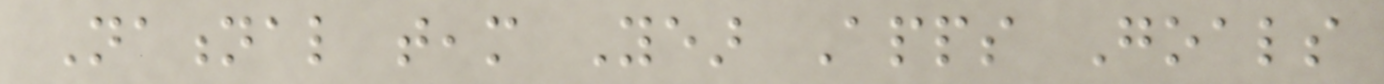National team Year Apps Goals
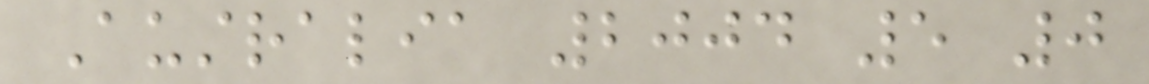Australia 2004 5 0
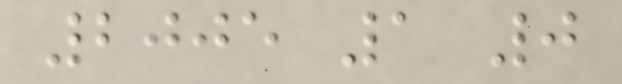2005 1 0
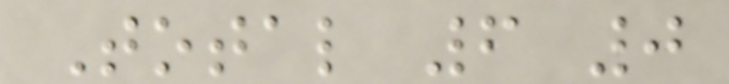Total 6 0
